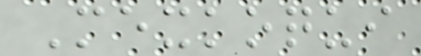Mexkoqui
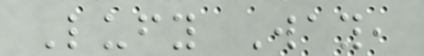Lufy Way,
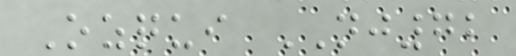Ozqui NJ72
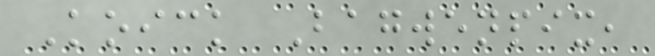Koick Bagwenpix,
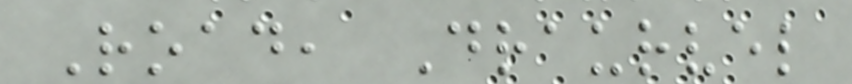Road, Draurvel
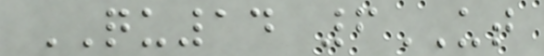QU14 6UT
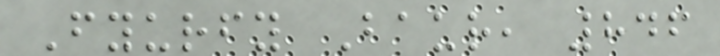Fyurfy Baur, 846
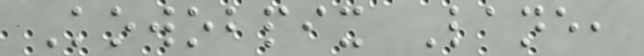Kowobpix Lane,
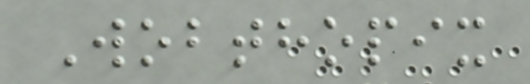Wobthopix
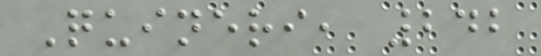Quineri, 242
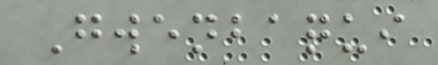Gwenbaqui
